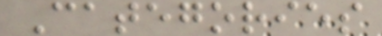Categories
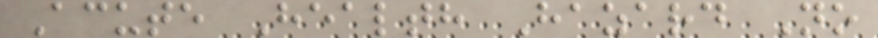Acute Health Hazard No
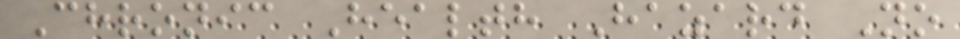Chronic Health Hazard No
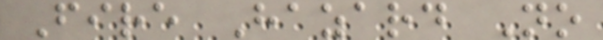Fire Hazard No
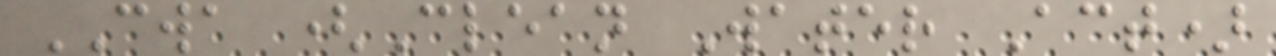CWA (Clean Water Act)
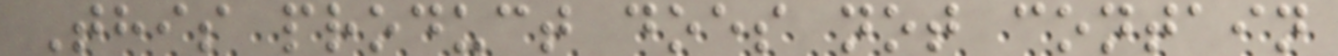This product does not contain
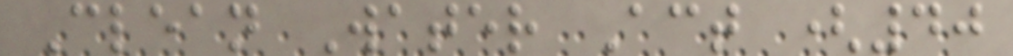Clean Water Act (40
